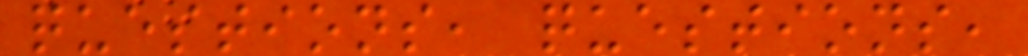questions, questions,
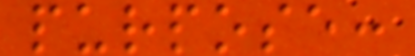purpose:
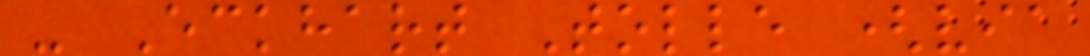- Eckhart Tolle (via
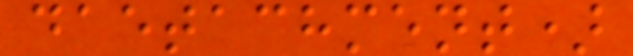daetachment)
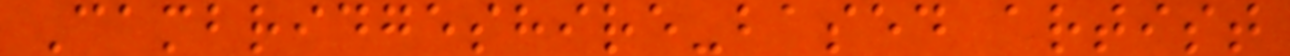Cambridgeshire-based artist
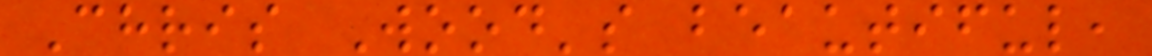Chris Wood's beautiful,
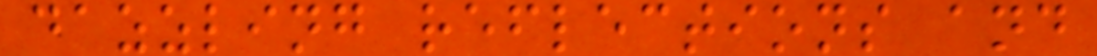dazzling reflections and
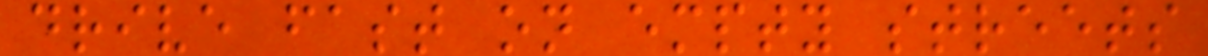drive fast on empty streets
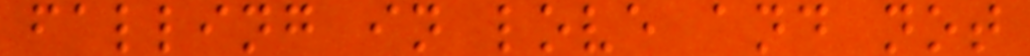falling in love and not
